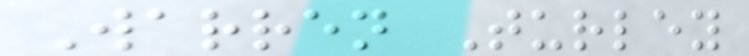Warren Turley
